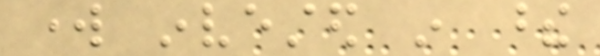work invested in these
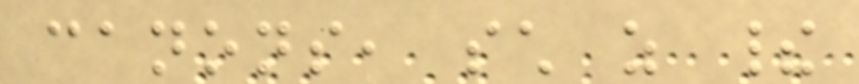canons, such as their
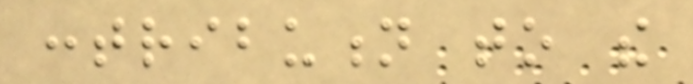contribution to the
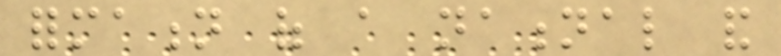formation of a national and
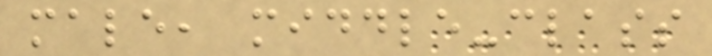male, middle-class
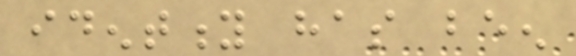identity has been
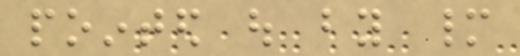pointed out by many
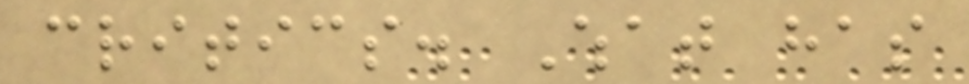critics. What has
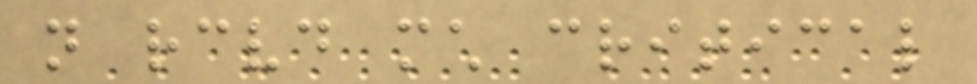not received much critical
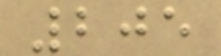205
